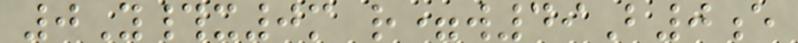0Y#x0m r=w49B0e
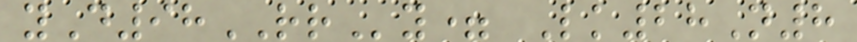yD98RRy= Lk28N8
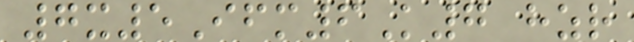7x5Ifm6K7 hzr
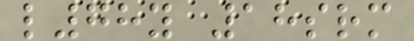l78y 18srm
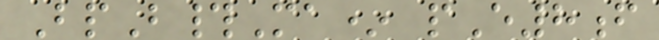BpB#Ma* pE8f
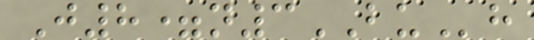J8=n3BUh
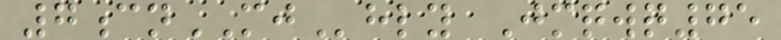7cnMJhly Jmqwq75
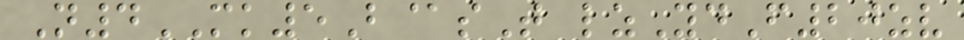N4MK5B@sT lzYdF20zv
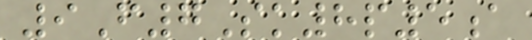9F7Sk8p5a
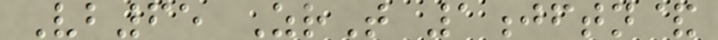Vb65 ZrT 1jftn&
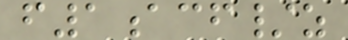f1acf/z
